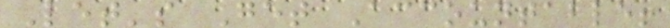Let's Get Accountable!
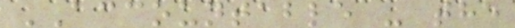ACCOUNTABLE - the
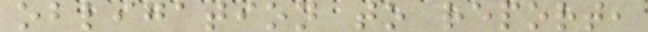obligation to report,
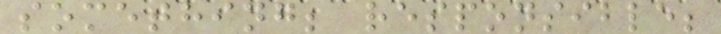something; responsible;
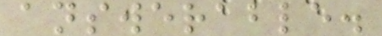answerable.
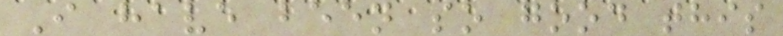I have been so good this
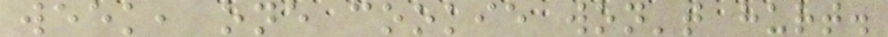week, one cookie won't hurt.
